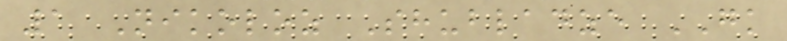1 Nikoloz Shubladze GK
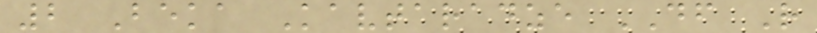2 Beka Kavtaradze DF R
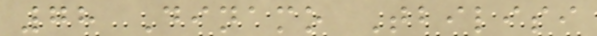78 Dinamo Tbilisi
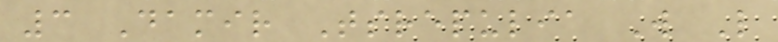3 Damir Tsrepulia W L
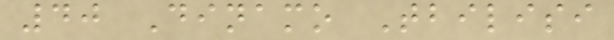40 Dinamo Tbilisi
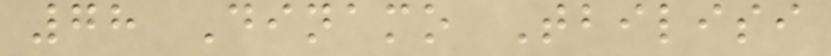78 Dinamo Tbilisi
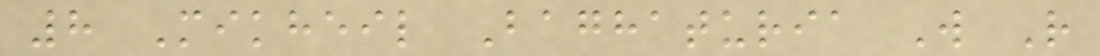8 Mikheil Baghaturia W R
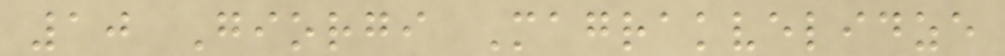10 Giorgi Magrakvelidze
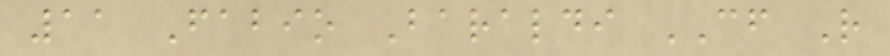11 Fabio Baraldi CF R
